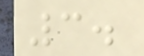3.
